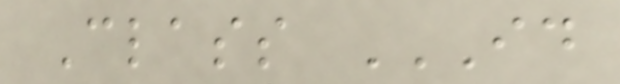Class ID
